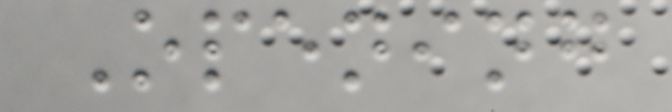Opening
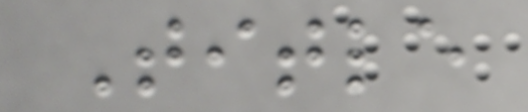Title
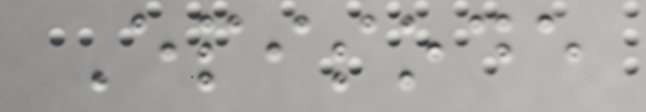Episode
